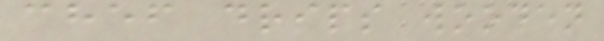chef drips wooden
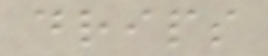drips
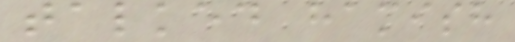talked hamish
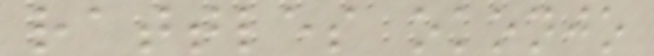rattles okonjo
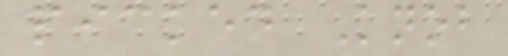picked Knob
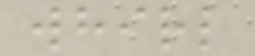whirl
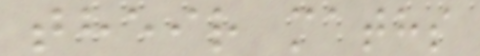their maths
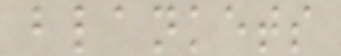blankets
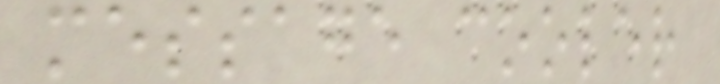message cooler
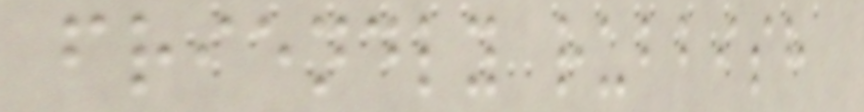friendly rubbish
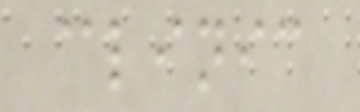clinic
